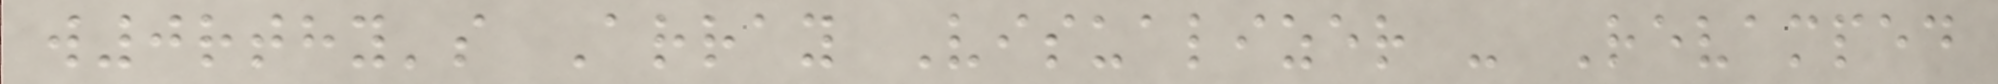w0rthy's Array Visualizer - Revamped
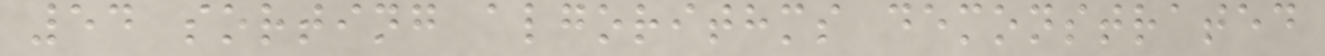54 sorting algorithms demonstrated
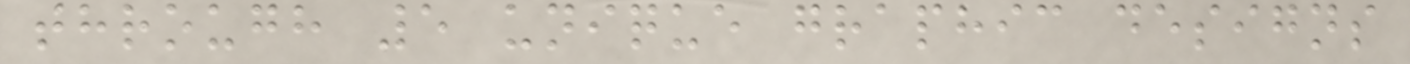through 5 unique graphic designs
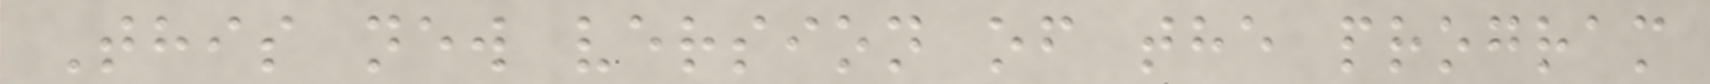This new version of the program
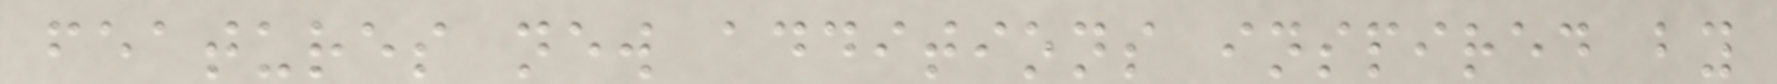features new additions inspired by
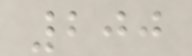200
